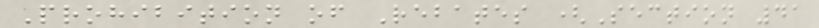Prohibition of Rebates (Section 41
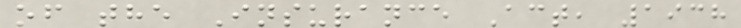of the Insurance Act, 1938
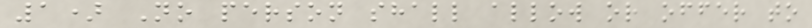1) No person shall allow or offer to
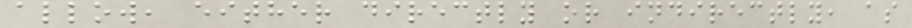allow, either directly or indirectly, as
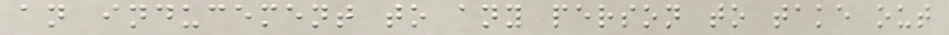an inducement to any person to take out
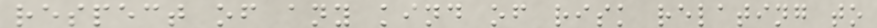respect of any kind of risk relating to
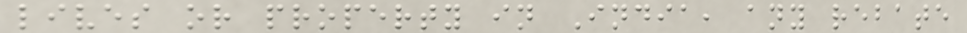lives or property in India, any rebate
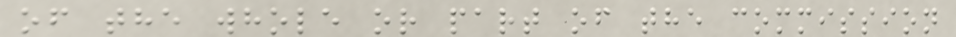of the whole or part of the commission
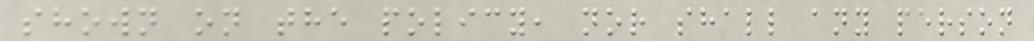shown on the policy, nor shall any person
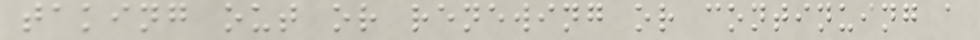taking out or renewing or continuing a
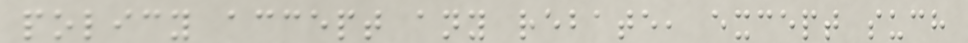policy accept any rebate, except such
